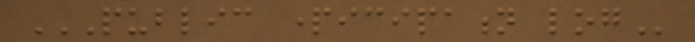PUBLIC PARTICIPATION LOG
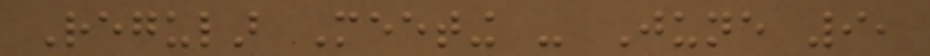Regular Meeting - June 9,
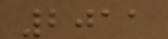2011
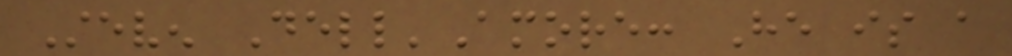Steven Dell'Amore: He is a
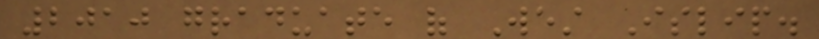2010 graduate of West Islip.
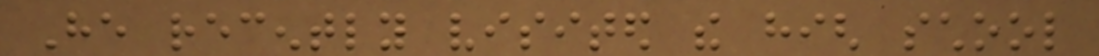He recently visited the high school
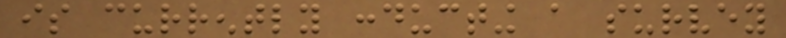is currently conducting a survey
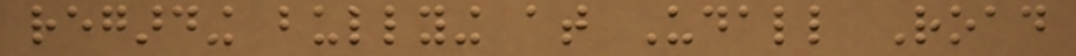regarding bullying at Udall Road
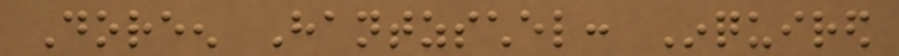Doreen Hantzschel: Inquired
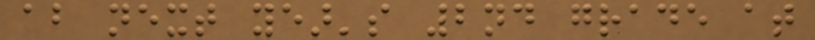about next year's 2nd grade at
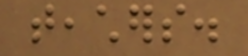teachers.
